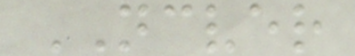NCVER
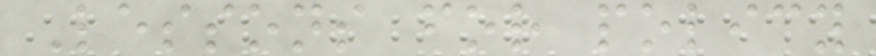Lessons for policy
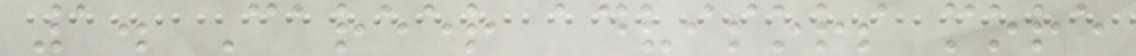1. Career advisors more
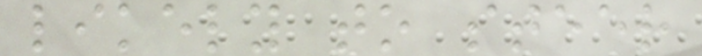likely to steer
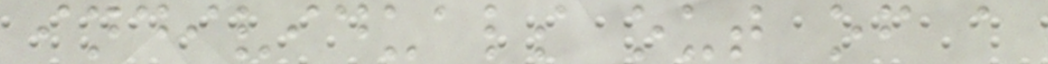individuals out of a
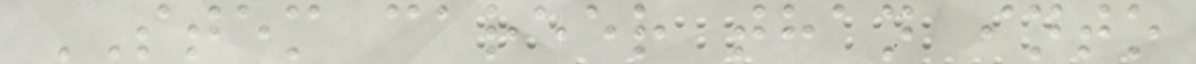STEM career than into
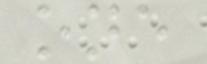one
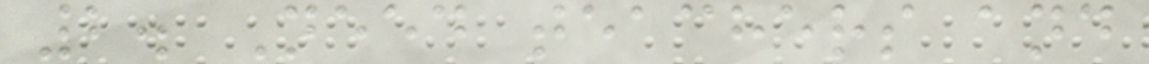2. Need teachers and
